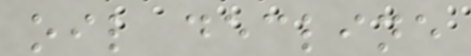oil decline
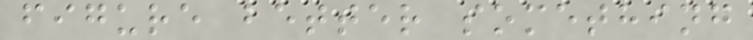figure better something
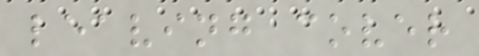leaving cover
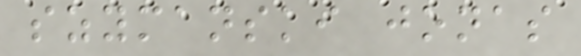szymanski jonas
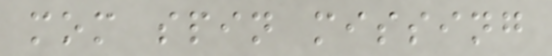mom spin missing
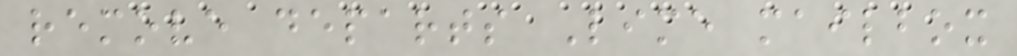remove departs Lime mailbox
